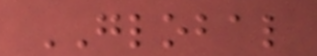GLOBAL
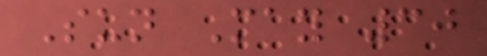Sun May 30
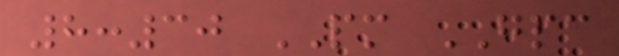8:30 PM GPC
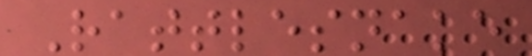Rattlesnake
